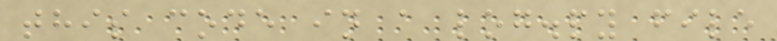this code in a log.py file
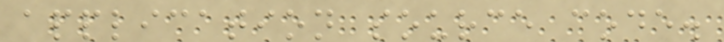application source code.
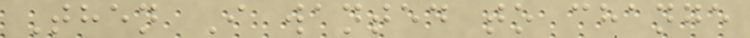Then I wanted to change
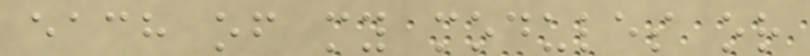each of my modules or
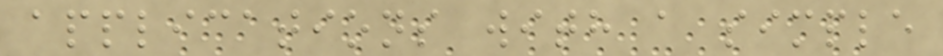applications with a simple
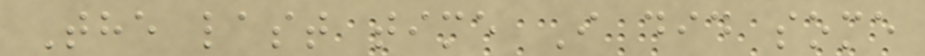The last time I did some
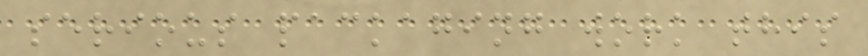serious packaging work this
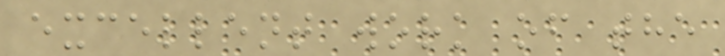excellent work of the
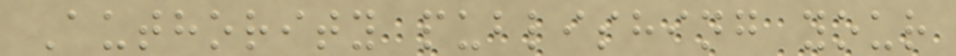Authority publishing your
